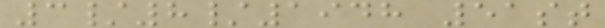3/8/1948 51st
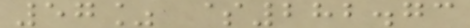57% $282.73
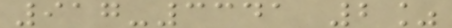917-3341 2%
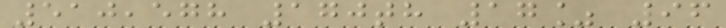510,578 170th 17% 96
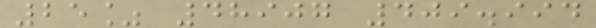25% 48907 409.994
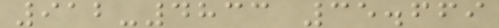912-4833 35.669
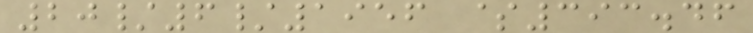20/6/1956 $393.46
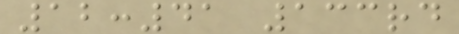12:41 133rd
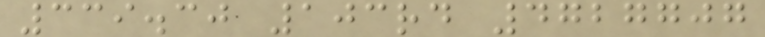339.30 103rd 4727707
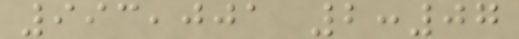993,001 2:07
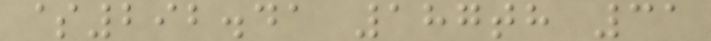$292.41 187th 31
